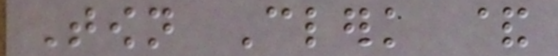Town Clerk &
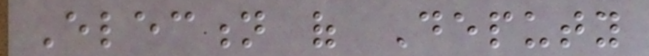Election of Deputy
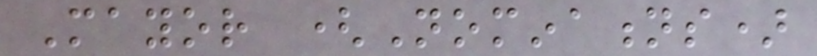Mayor (Nominations)
